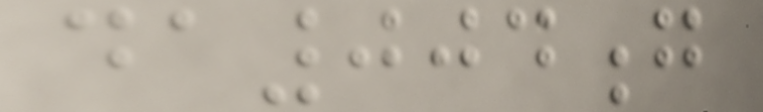da004g
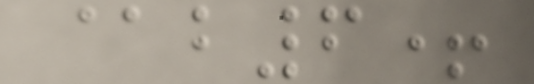@b6+
